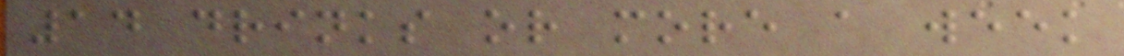14 drinks or more a week
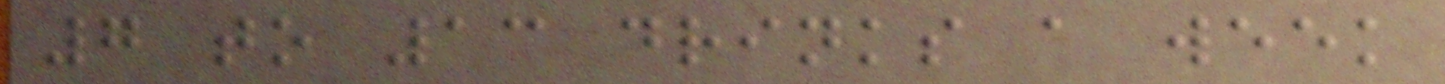7 to 13 drinks a week
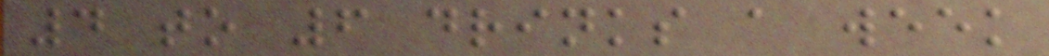4 to 6 drinks a week
